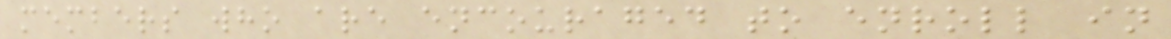members who are encouraged to enroll in
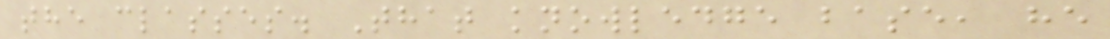the classes. That knowledge base, he
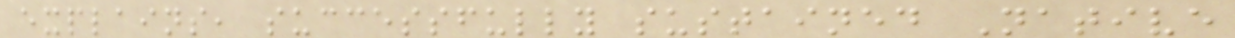explains, successfully sustained Native
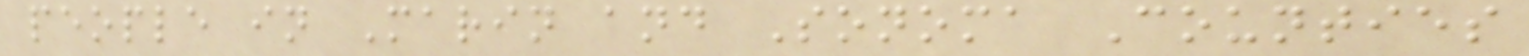people in Marin and Sonoma Counties
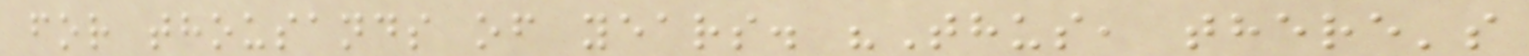for thousands of years. "Thus, there's
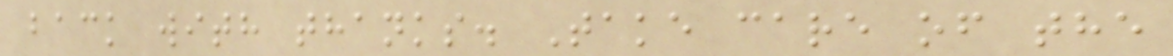back with thanks. Take care of the
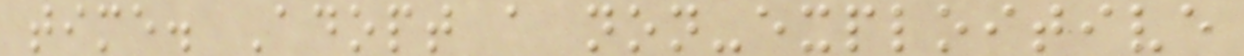time. Adopt a non-exploitive
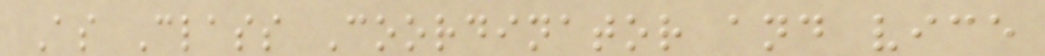As Class Coordinator and vice
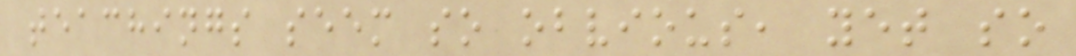teachings seem so obvious, yet so
